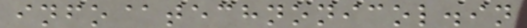info@technonicol.in
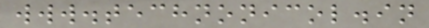www.technonicol.in
